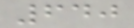640
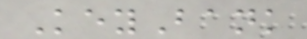KeyBank
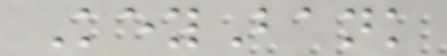KeyBank
